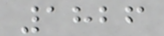1826
